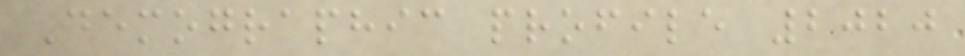Demographic profile 2020
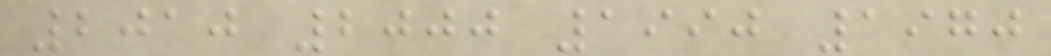2010 2000 1990 1970
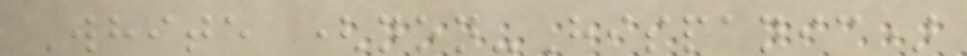White (non-Hispanic)
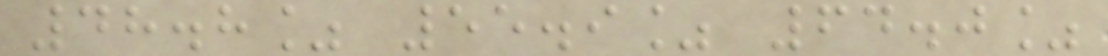48.8% 55.9% 64.0%
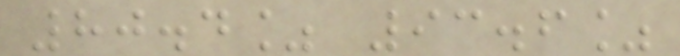80.4% 93.6%
